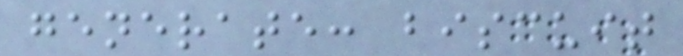generate: biscuit
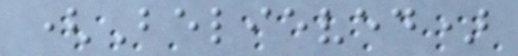(Believed)
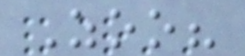Zoo?
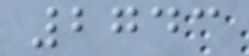2743
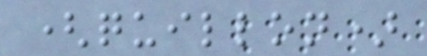(quillon)
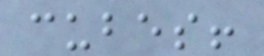cubes!
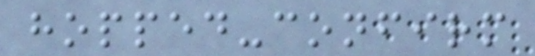hopped-confirm
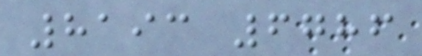8193 6786
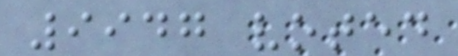9947 voted
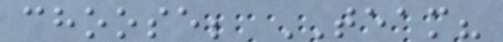choose; TEAM?
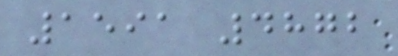1591 4872
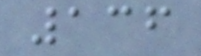136
